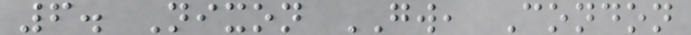6. Nixon GW, Condon
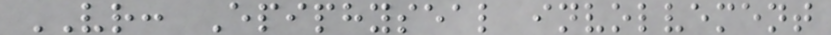VR: Epiphyseal involvement
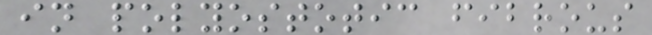in polyostotic fibrous
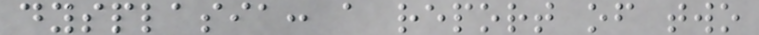dysplasia: a report of two
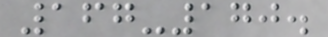167-170.
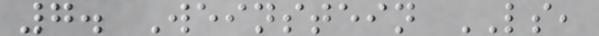7. Weinstein LS,
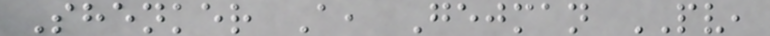Shenker A, Gejman PV,
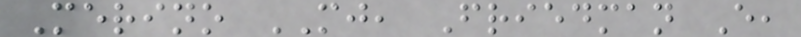Merino MJ, Friedman E,
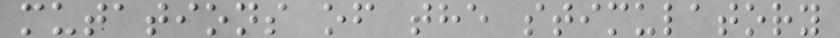mutations of the stimulatory
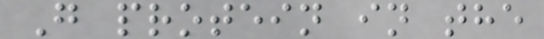G protein in the
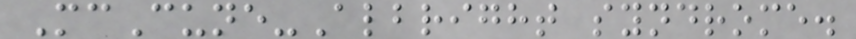McCune-Albright syndrome.
